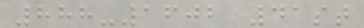888-1602 41st
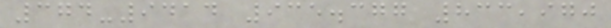374-9414 935.377 833,970
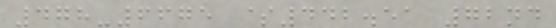478-6675 $442.51 72nd
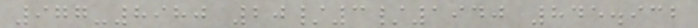977-8980 20/3/1940 845.932
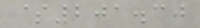$201.30
